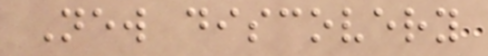New discovery
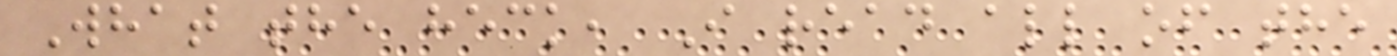What the heck, I read all of the
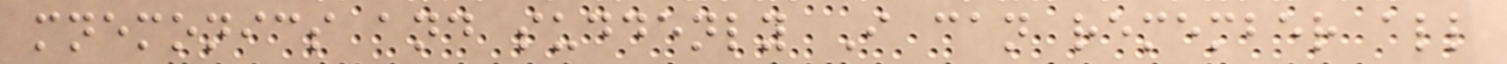mnemonics and suddenly I can remember all
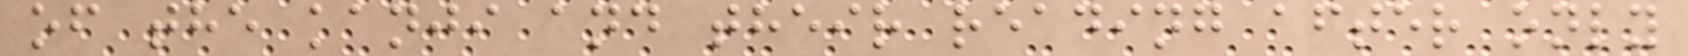of the kanji and their reading after only
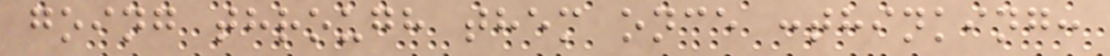going through them once :thinking:
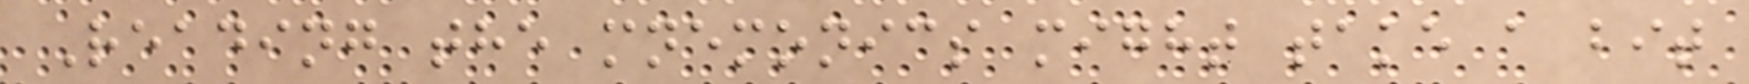Reading the mnemonics might take a bit
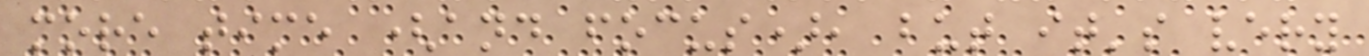more time (and focus), but it's very
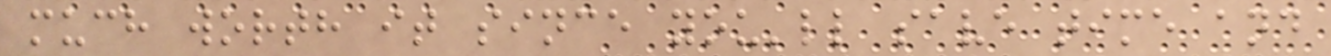much worth it since you'll save time and
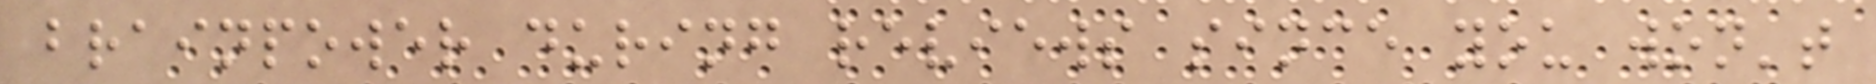brainpower during reviews since you won't
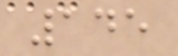145
